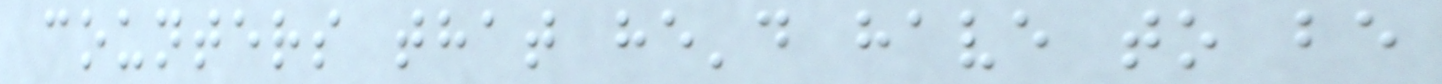counters that he'd have to be
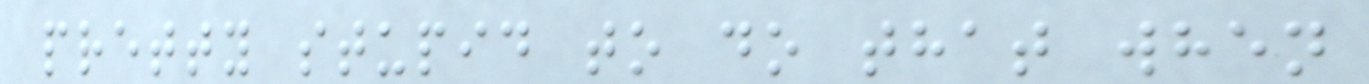pretty stupid to do that when
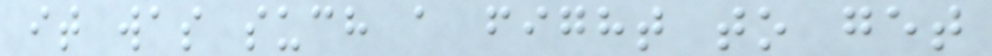it was such a fight to get
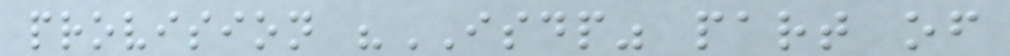provision "ISDP" part of
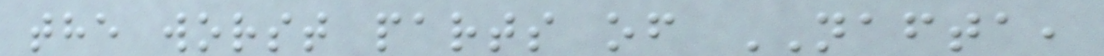the worst parts of NAFTA,
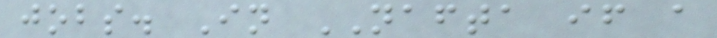jobs. In NAFTA if a
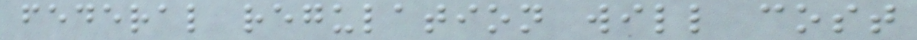federal regulation will cost
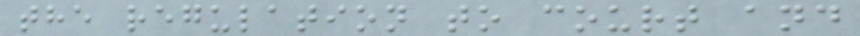the regulation to court and
